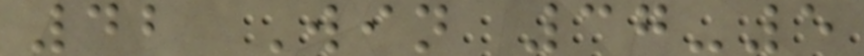42 Win 37-5
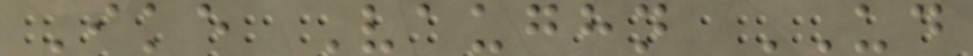Ike Vaughn UD
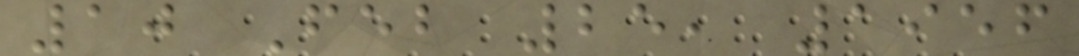10 Feb 25, 1956
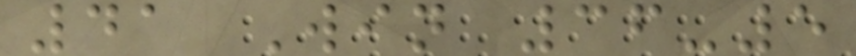41 Win 36-5
